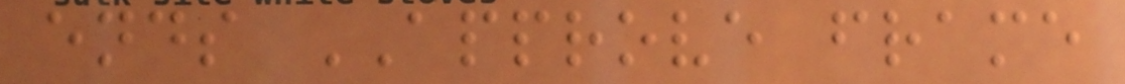ends APPROVE frame
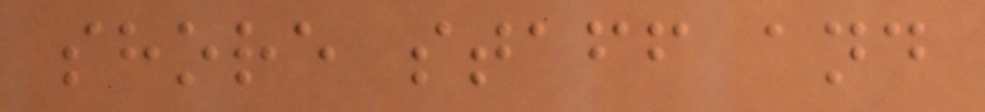shore staff and
